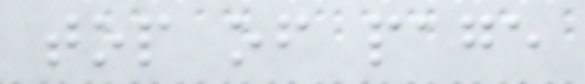top of page
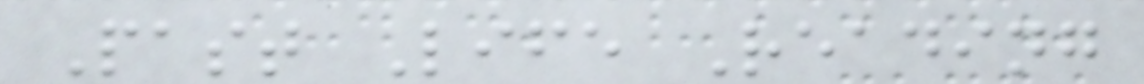Past Life Reading
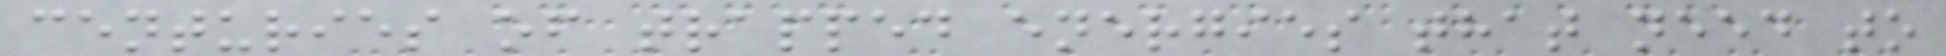centuries of trapped energies that need to
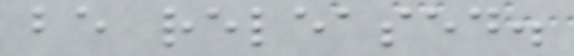be released.
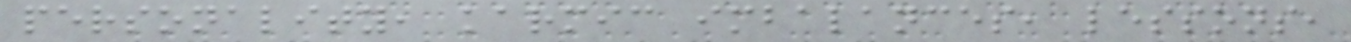personality, karmic imbalances, lessons,
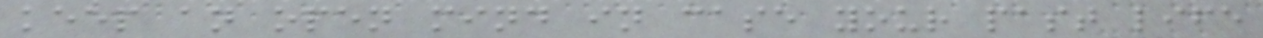keep an open mind in case your past life
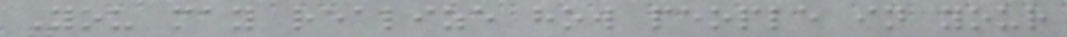You may realize how people in your
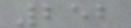252
